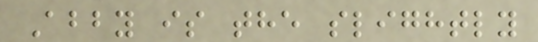Abby is the slightly
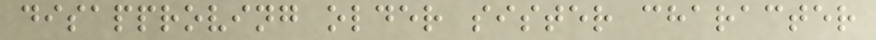disapproving older sister character
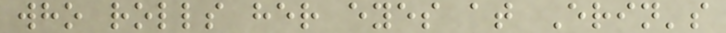who rolls her eyes at Erin's
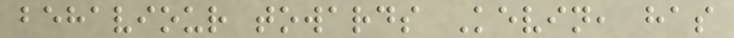behaviour towards Kevin, has
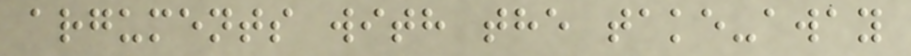arguments with the take-away
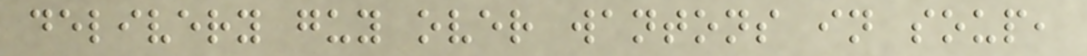delivery guy over wantons in soup,
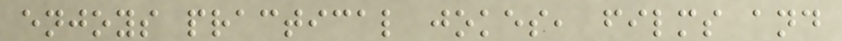enjoys practical jokes, films and
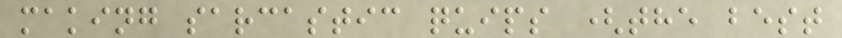making sarcastic quips (the best
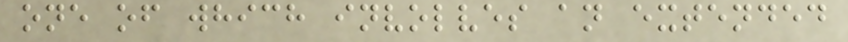one of which involves an extended
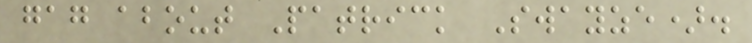gag about Patrick Swayze).
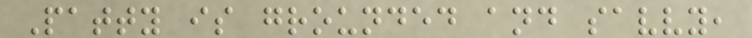Patty is grounded and savvy,
